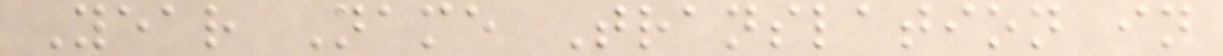Year Name Translation in
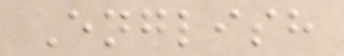English
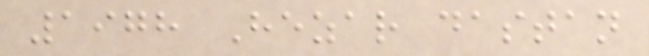1978 Hezar dastan
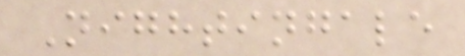Nightingale
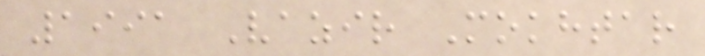1991 Vazir Mokhtar
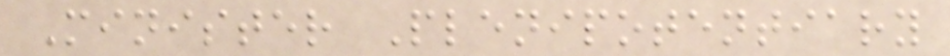Minister Plenipotentiary
